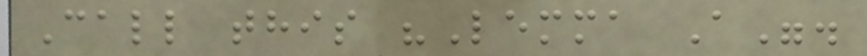Call this "Lemma A".
